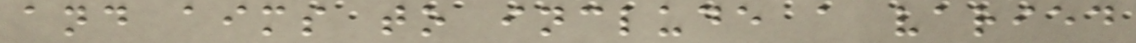and aims to include a varied
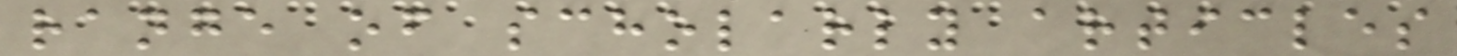range of scholarly articles
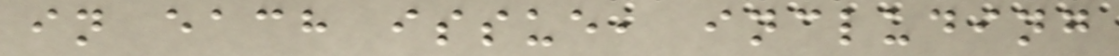in each issue, including
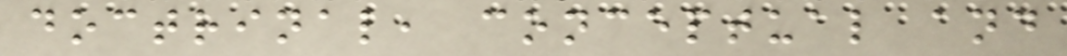doctrinal, conceptual and
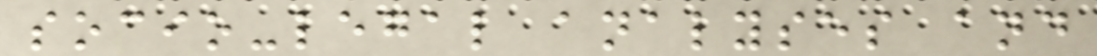socio-legal analyses and
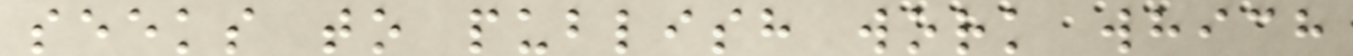seeks to publish work which
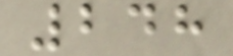248
